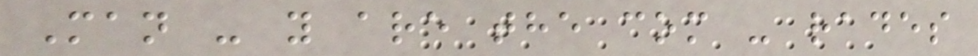Man - y are the com - rades
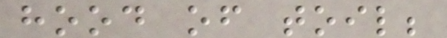hood of toil;
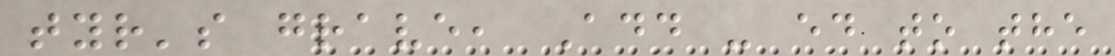tyr's grave, Add - ed to the
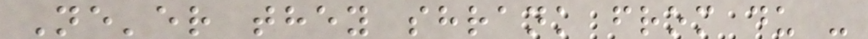Ne'er they shrank from du -
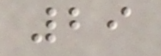29
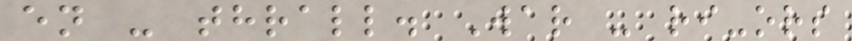en - thrall. War - ri-ors
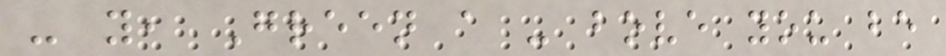- y, Green a - bove you be
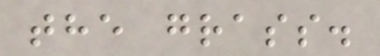the grass.
